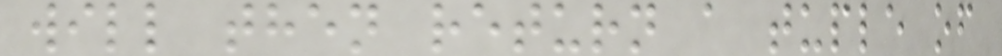will then return a tuple of
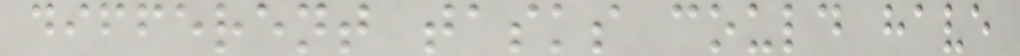different tasks could have
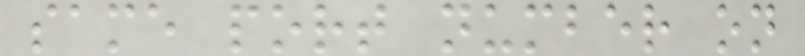same port number on
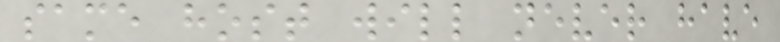same host will never have
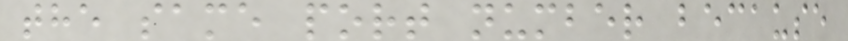the same port number because
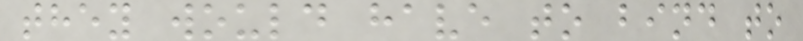they would have to bind to
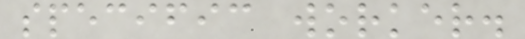specific worker.
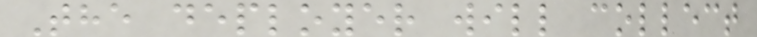The deployer will collect
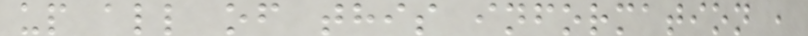up all of this information ,
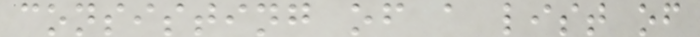consisting of a list of
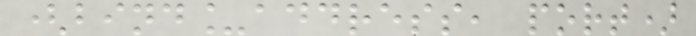(bind_address, port)
